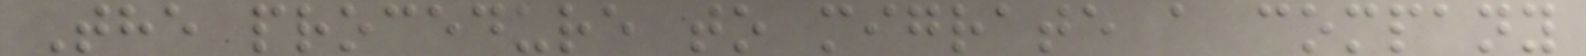The procedure to migrate a company
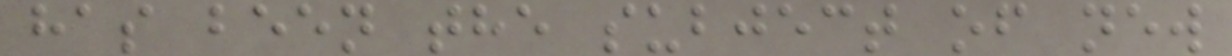has been the subject of new
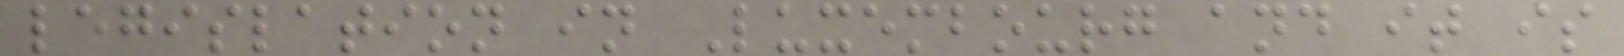legislation in Luxembourg and it is
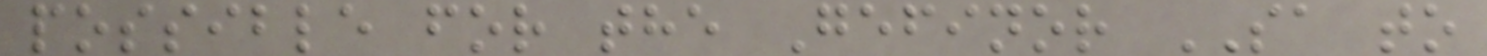possible for the Gefinor SA to
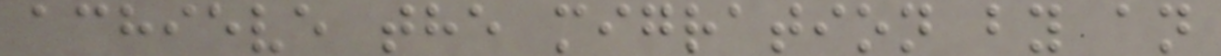achieve the migration by an
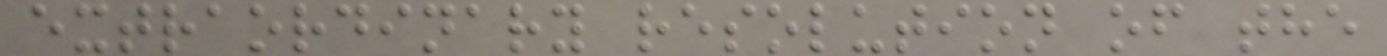extraordinary resolution of the
